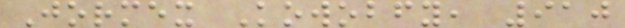Jormex Kowobfy, 910
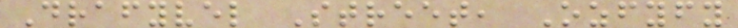Drafyvel Street, Ozfyfy
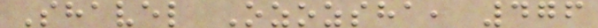Shavel Ozozsha, 476
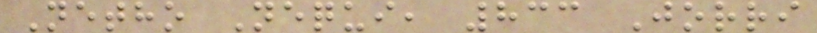Netho Nequi, 833 Jorri
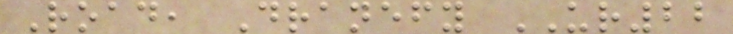Road, Dranefy UR22
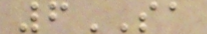6SA
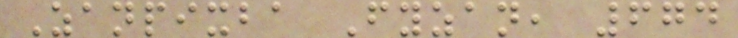Zanpixba Fyzan, 674
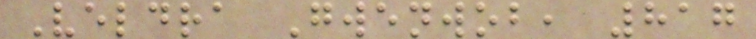Veldra Gwenwob, 817
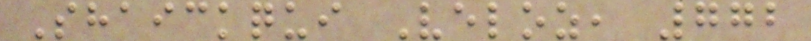Shaickqui Veloz, 772
